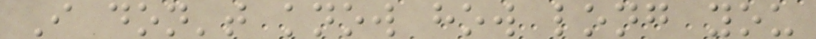I don't know how long you
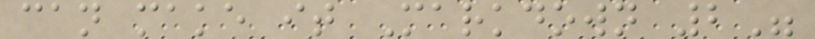can make it Markdown 2"
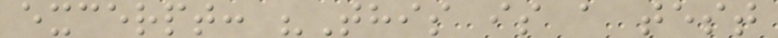excerpt: "This is a test
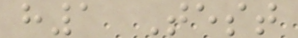h1 Test
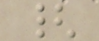{
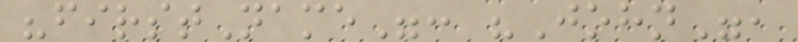"firstName": "John",
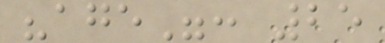"age": 25
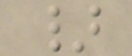}
